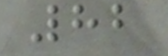82
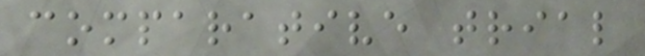comparative trial
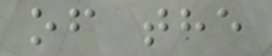of the
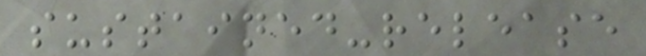sustained-release
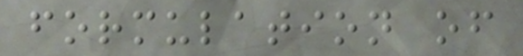formulation of
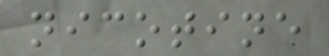nicotine
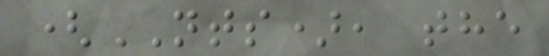(NTS), the
